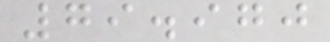79.970
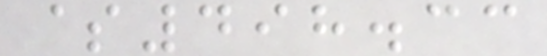$498.33
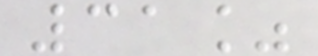31%
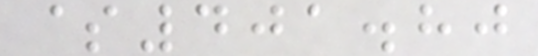$401.80
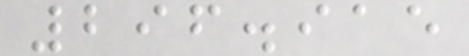296.915
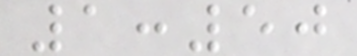1:50
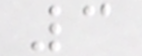3
